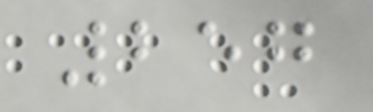257
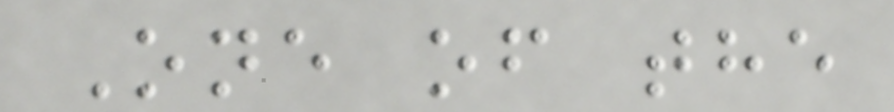One of the
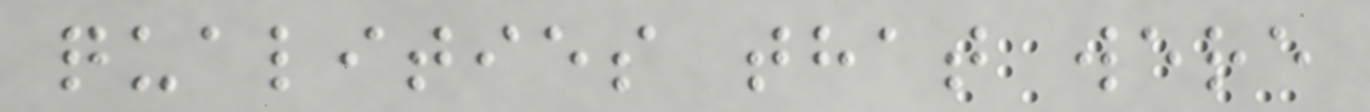qualities that were
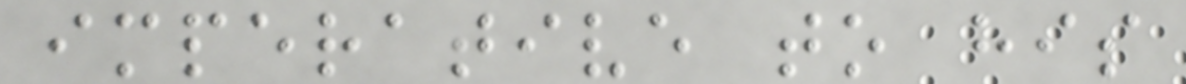imperative to his
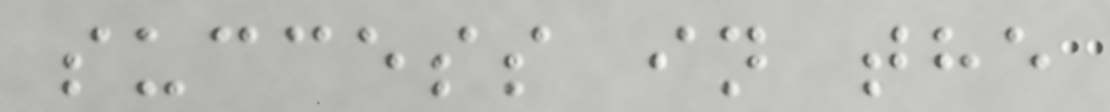success in the
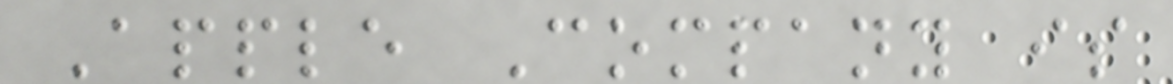Apple Company is
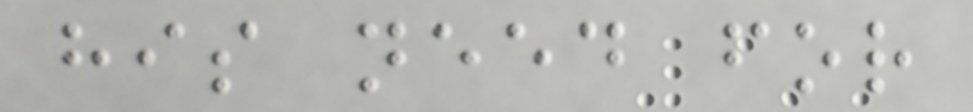his need for
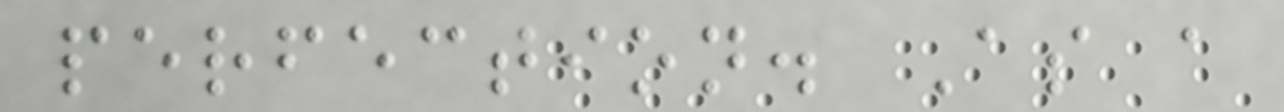perfection. As a
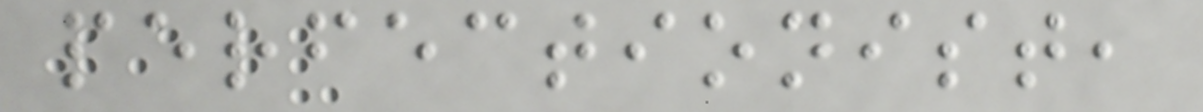perfectionist,
